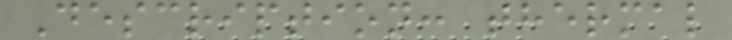Description: thermal
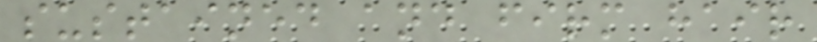sustained and firm hair
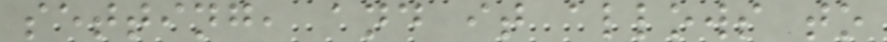setting, and it allows to
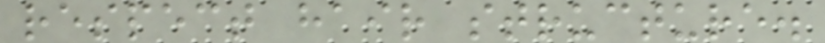respect hair structure.
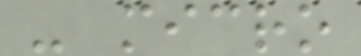- micro
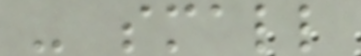- small
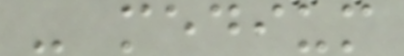- medium
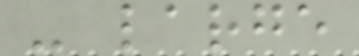- large
